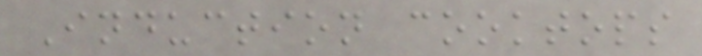Induction cooktops
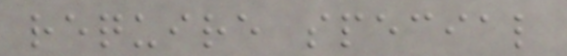require special
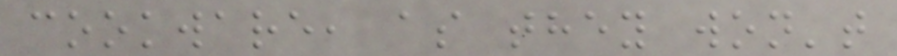cookware, as they won't
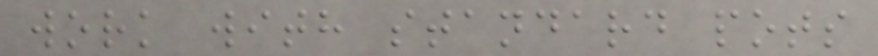work with standard pots
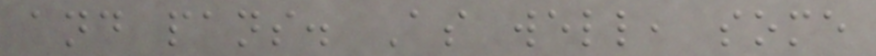and pans. As well, some
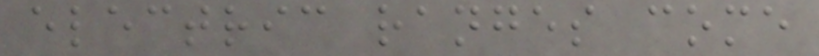electric ranges come
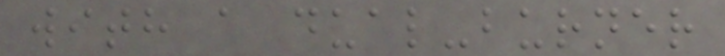with a dual-burner
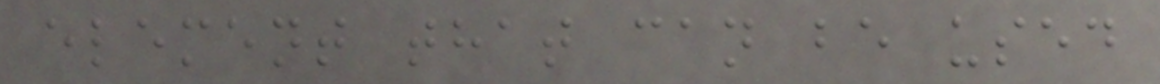element that can be used
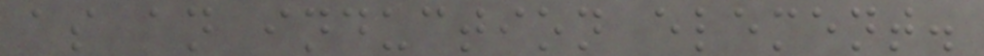as an induction element.
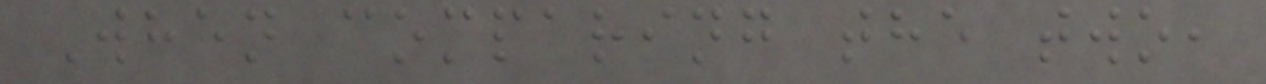When comparing the two,
